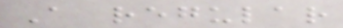A regular
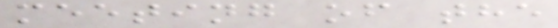meeting of the
